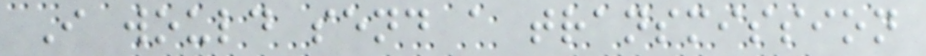I would send a transmission
